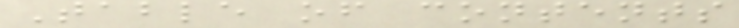Table of contents
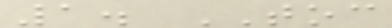1. TOC
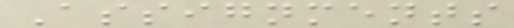Assignments
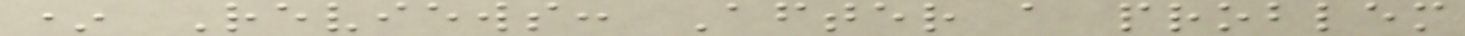* Reviews: After a problem
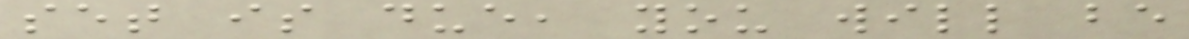set is due, you will be
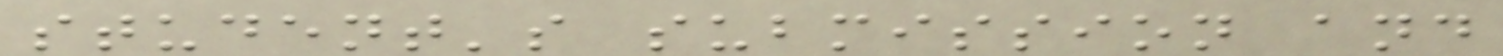student's submission and
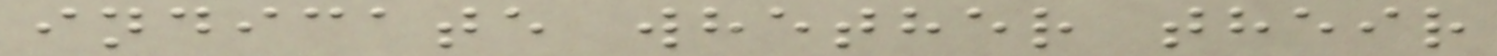indicate whether their
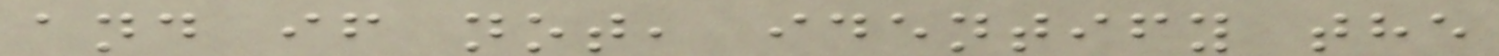and if not, identify the
